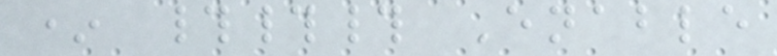* ### Enable
